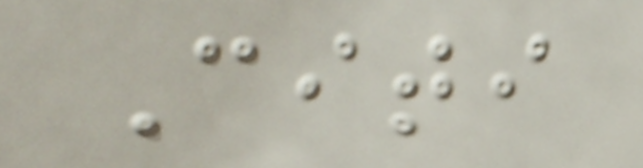Citi
